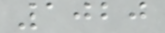1020
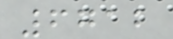6712
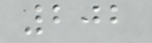202
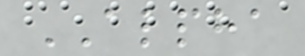ALPHA
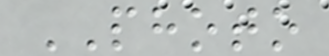PHOTO
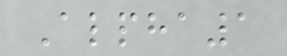Alpha1
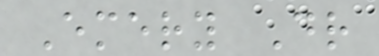Emery Dr
